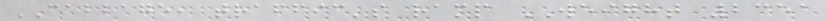CABBAGE, traffic's ramp WEIGHT 2351
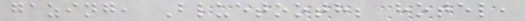gazing, Bluetooth; hotel,
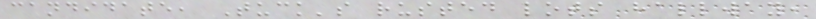candidate, Tuck's rusted lots hallway,
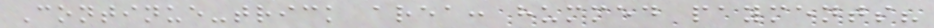Continue-trick area: hummed payments?
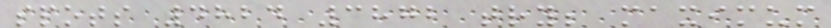spots 4824 3872 try; maximum
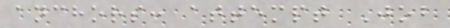anchors: attempt Job
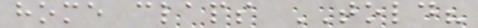home claps TOLD?
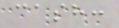cash:
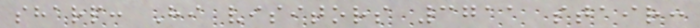sharp: Hi visitors 3711 stair:
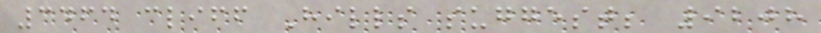3464 cliff Hills suggest; 9208
